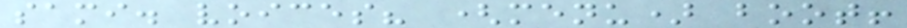sami. voices? (menu) boot!
